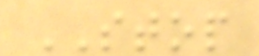STOP
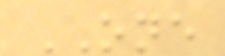ONE
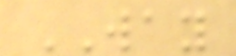WAY
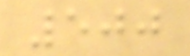500
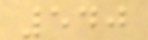540
